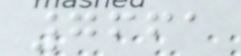7661
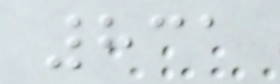831
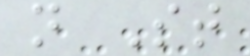n St
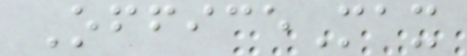OfficeMax
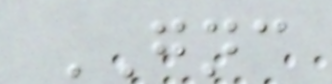GNC
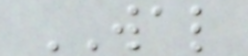WAL
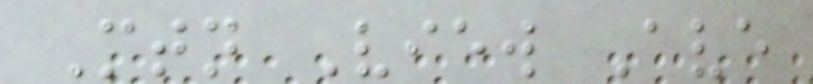Mtn View Ave
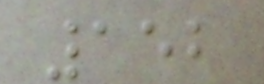152
